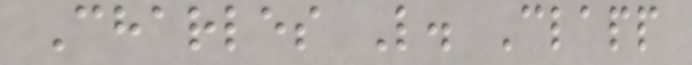Charles L. Clapp
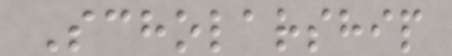Scholarship
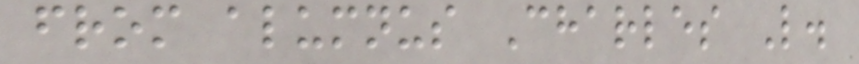from alumnus Charles L.
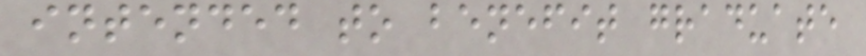intended to benefit graduate
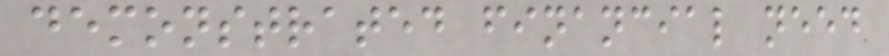demonstrated financial need
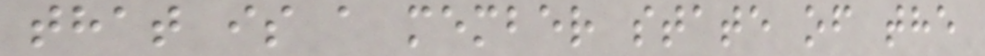that is a member state of the
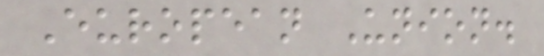European Union.
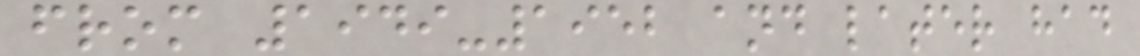from 1949-1952 and later had
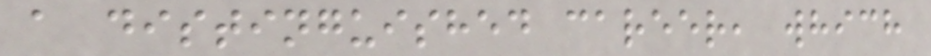a distinguished career, which
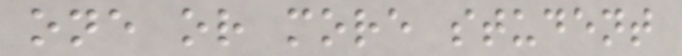one or more student
